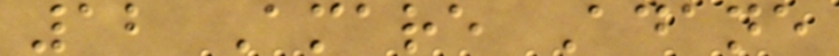12 Amare Adane
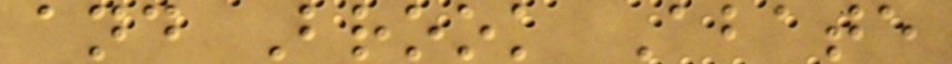and Brook Abate
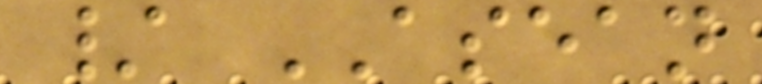/ ASEAN
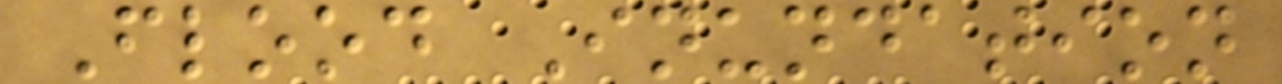Flood Inundation
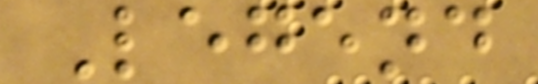Legend
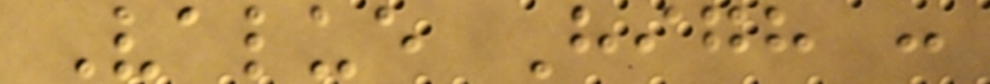Value High :
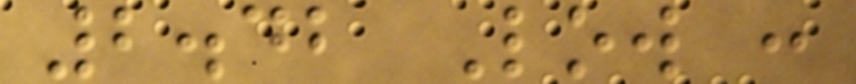2.42 Low :
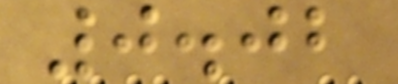0.02
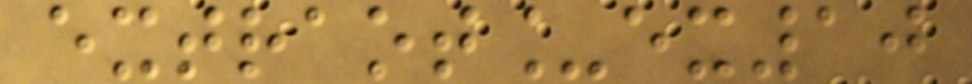extraot_ex10
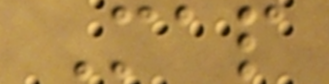Map
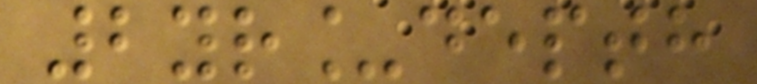2yr_depth
